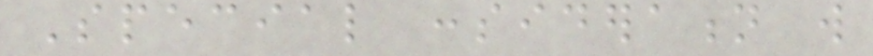Special consideration will
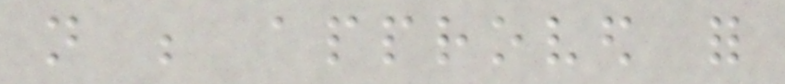not be approved for
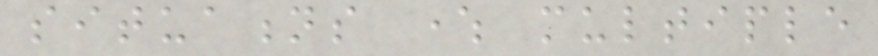situations where multiple
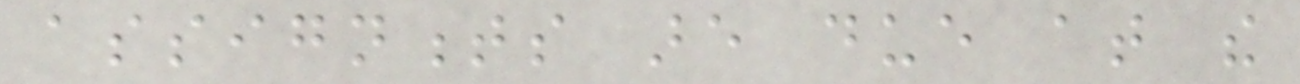assignments are due at the
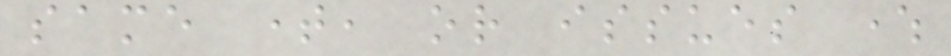same time, or issues where
